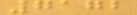7172
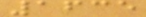1635
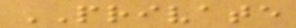PRIVATE
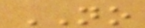NO
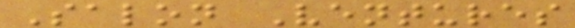Salon Ventures
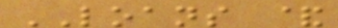LOANS &
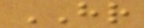HR
